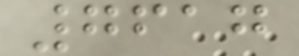7617
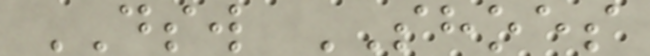DSW SHOES
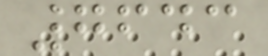7643
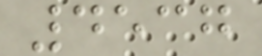4537
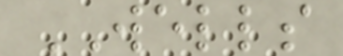WELLS
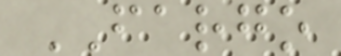FARGO
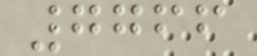7766
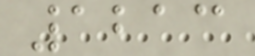1213
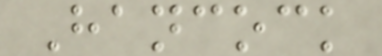Hancock
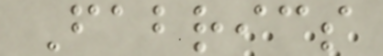Fabrics
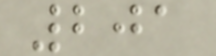201
